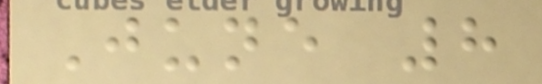June 8
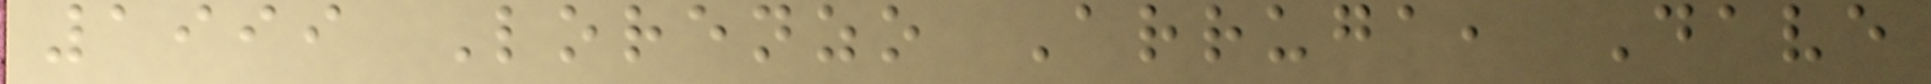1999 Lorenzo Arruga, Dave
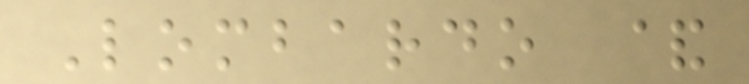Lombardo &
